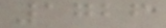1726
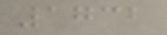1732
